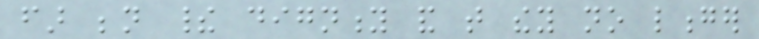far beneath their dignity and that they no longer
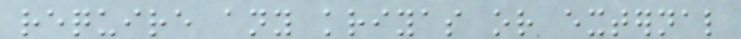require any kriyas or external
